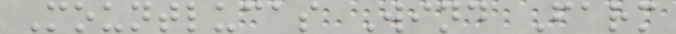Mountlucas Wind Farm
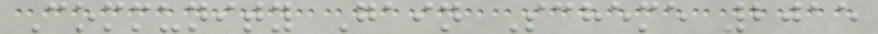Community Gain Scheme 2015
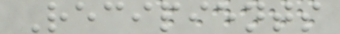Recipients
